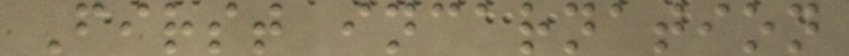First incarnation
